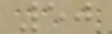50
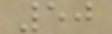50
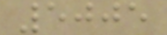5005
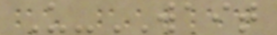U-WAIT
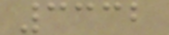3332
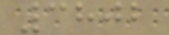3802
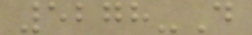5278-D
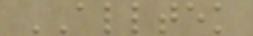ALLTEK
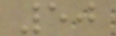50
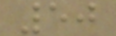50
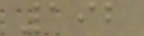192
